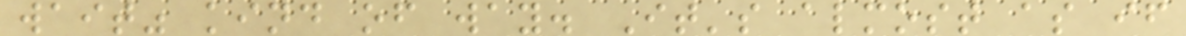wait" kind of way. It's almost as if
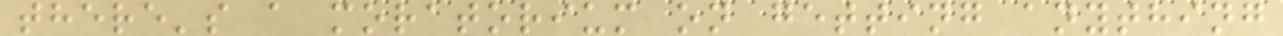there's a moratorium on getting anything
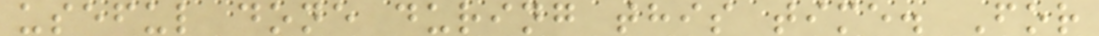useful done during this time. For
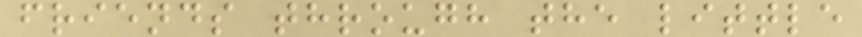friends through the little
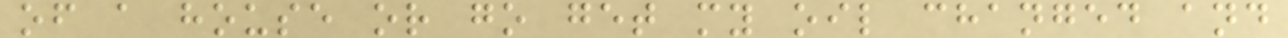of a house or go get my oil changed and
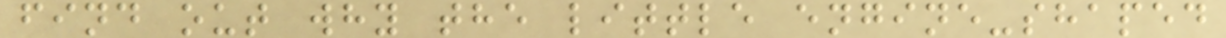find out why the little engine-shaped
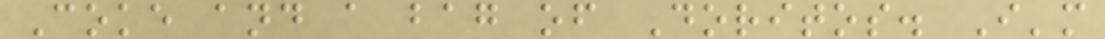Coke and a bag of Doritos. I'm
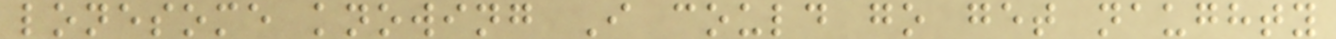lonesome knowing I could go get naughty
